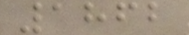1862
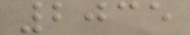2035
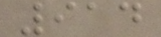914
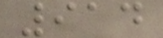914
